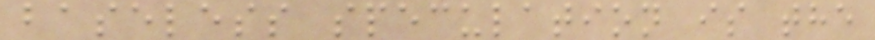baseless speculation is the
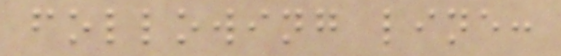following line:
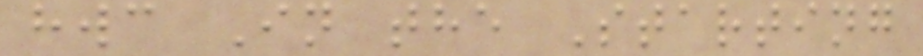hwc In the Starting
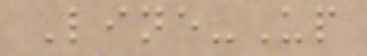Line-Up
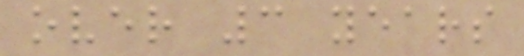over 3 years
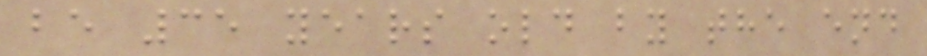be 35 years old by the end
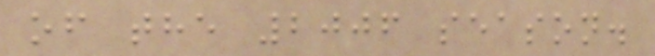of the 2006 season.
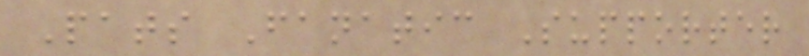Pats Fanatic Supporter
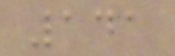141
